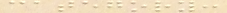category:
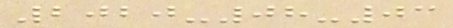2020-08-03
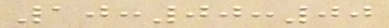10:00:00
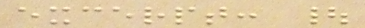excerpt: |
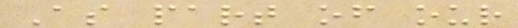As part of our
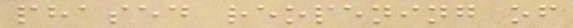phased reopening of
